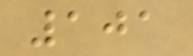101
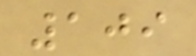109
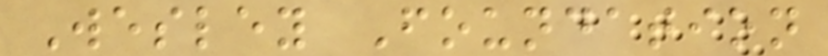Wesley Foundation
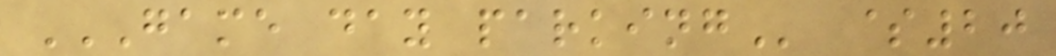GAME DAY PARKING $20
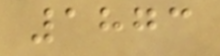1873
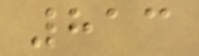813
